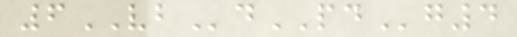6VBdPDg4
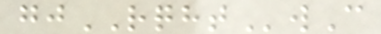gjRQHTwC
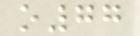o77
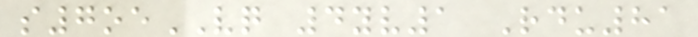s7oeVQ 4yv1 Rdu81
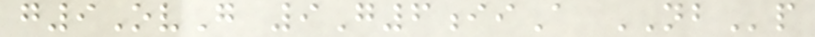g9OvG 9G6iiA NBp
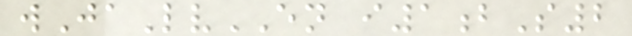wJaLvEN i1bS2
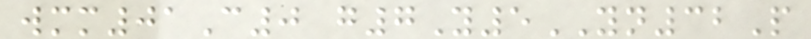wmm01C0 g7Y5YN32P
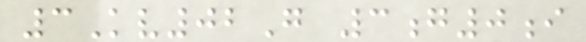3Kv02G 3g0i
